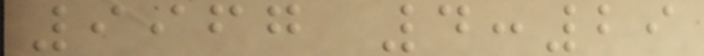9967 4:29
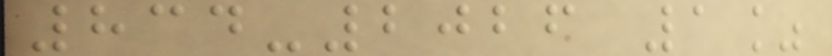834-2026 1%
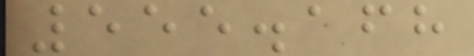555.168
